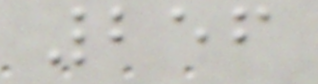256
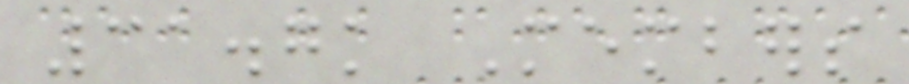31.7k Members
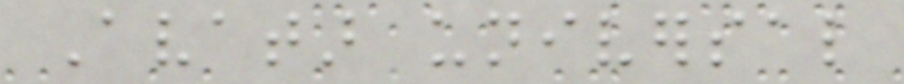Avatar universal
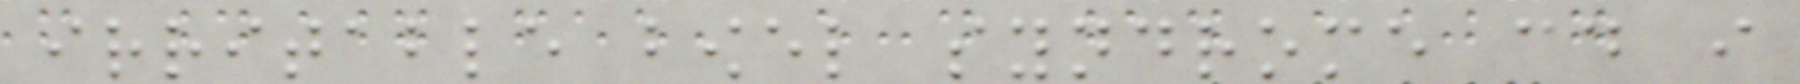irritable bowel syndrome could i
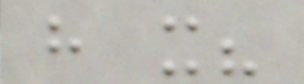have it?
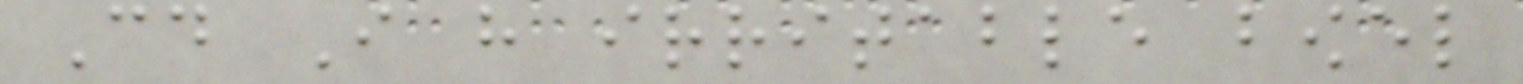Could I have irritable bowel
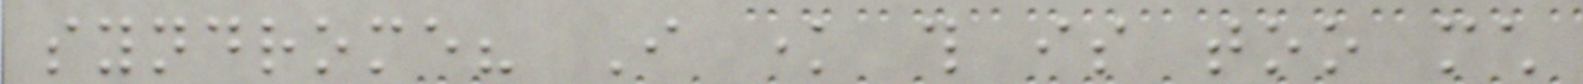syndrome? I know this is too much
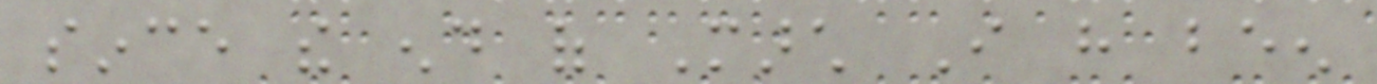since the end of March I have been
